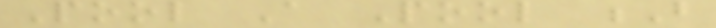Pool A Pool B
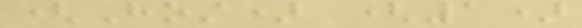(Host) (1)
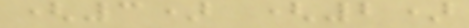(3) (2)
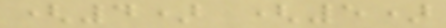(4) (5)
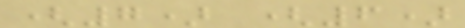(7) (6)
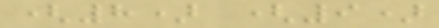(8) (9)
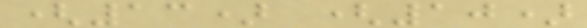(13) (10)
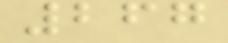267
